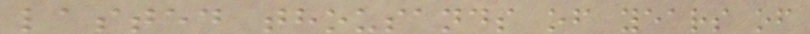lasted thousands of years of
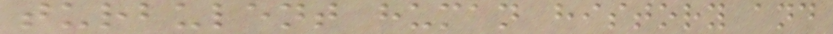turbulent human history and
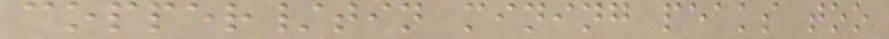copper/tin mining peaks too
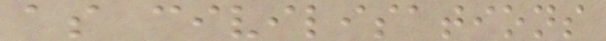as civilisations
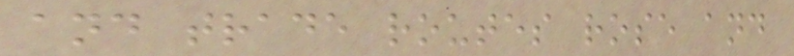and trade routes rose and
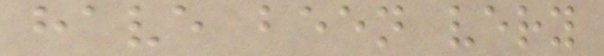have been very
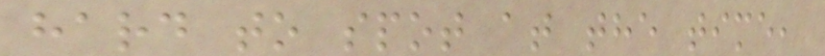hard to spot at the time,
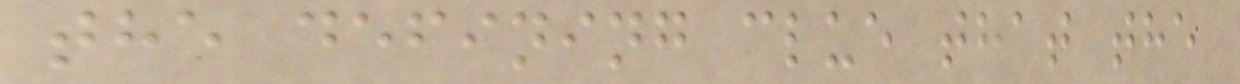the defining clue that the
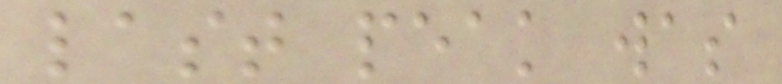last peak was
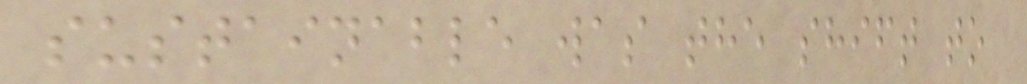sustainable was the shift to
